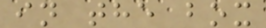in the box
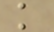k
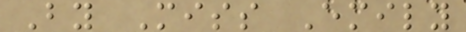By Miss Emily
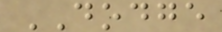DODGE
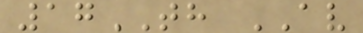17TH AV
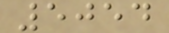5054
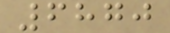6870
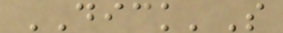DICK'S
